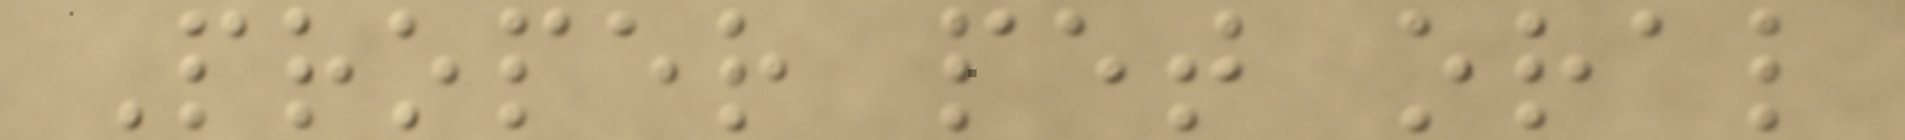Proper pet oral
